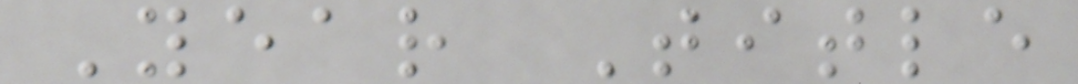Year Title
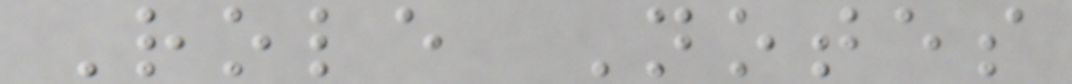Role Notes
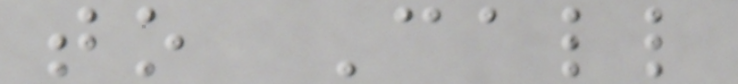to Call
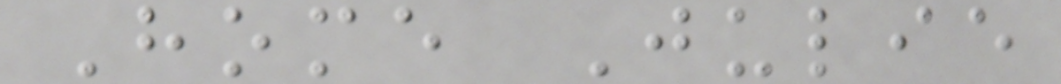Home Julie
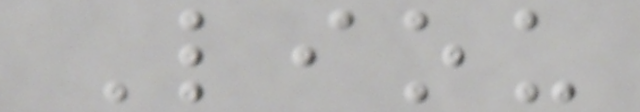Liou
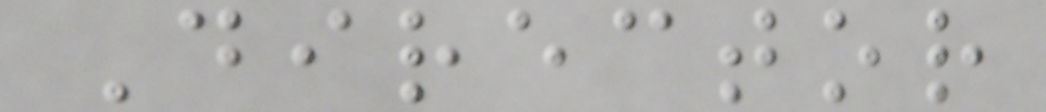Director
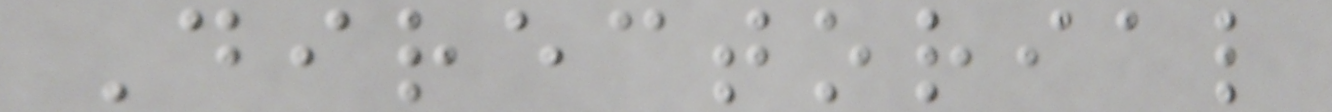Directorial
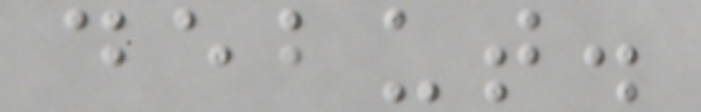debut.
